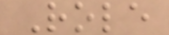Role
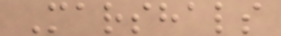Marshals
